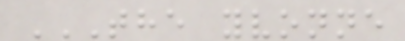THE YVONNE
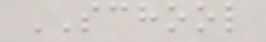SCHOOL
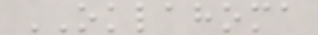OKLAHOMA
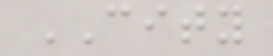CITY
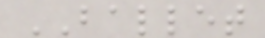BALLET
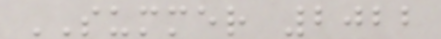SUMMER 2022
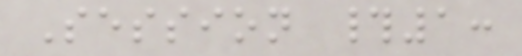Session #1:
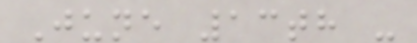June 13th -
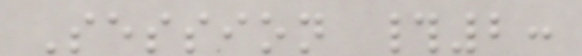Session #2:
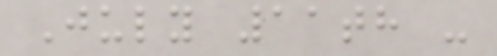July 11th -
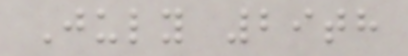July 29th
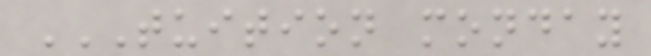TUITION MONDAY
